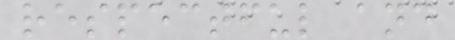respectful and
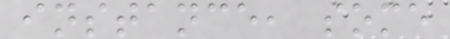instance, some
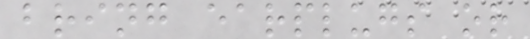bring earplugs or
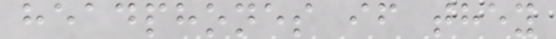headphones if they
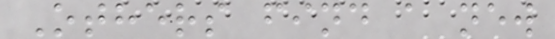Others find a new
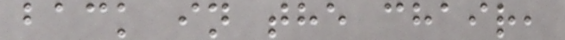back in the chair,
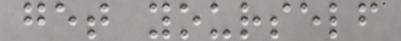get yourself
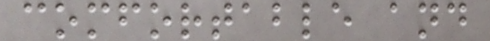comfortable and
